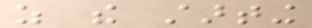as the starting
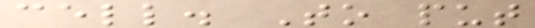cell. To put
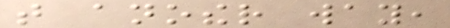that another way,
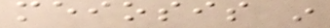meiosis in
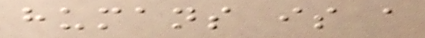humans is a
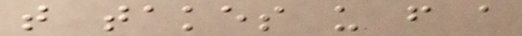that takes us from a
